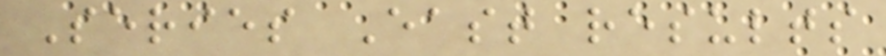Series East results
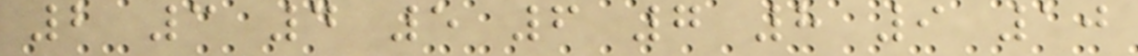2 3 4 5 6 7 8 9 10
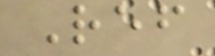Ref
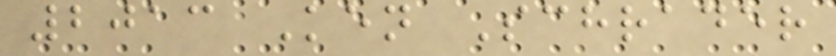2013 Ken Schrader
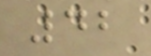42
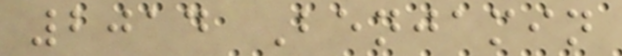2014 Benjamin
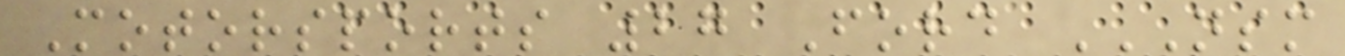Motorsports 27 Ford NSM
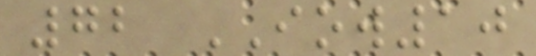72 IOW10
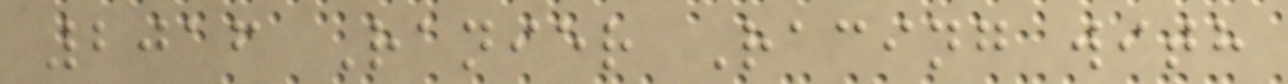2016 Ranier Racing with
